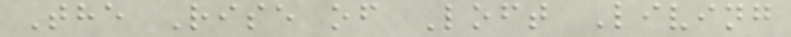The Rise of Loft Living
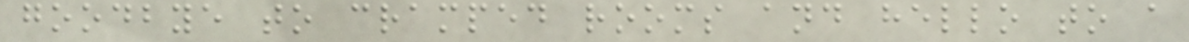goodbye to cramped rooms and hello to a
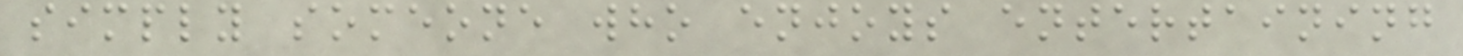simply someone who enjoys entertaining
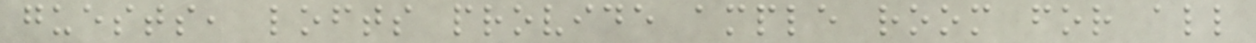guests, lofts provide ample room for all
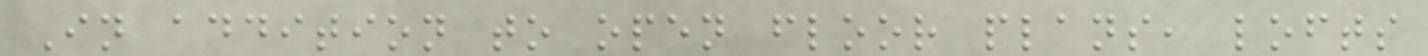In addition to open floor plans, lofts
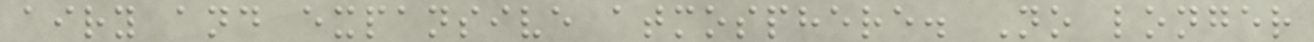airy and expansive atmosphere. No longer
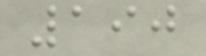190
